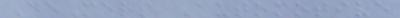DeMers Automotive
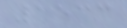1533
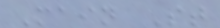Main St
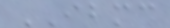IBMC
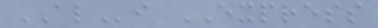ALi EXPRESS
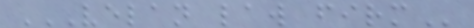VELAN LAW FIRM
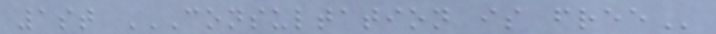1st CONSULTATION IS FREE
